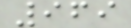969
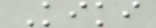Kiki
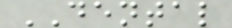DENTAL
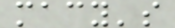macy's
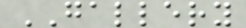GALLERY
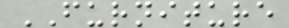FURNITURE
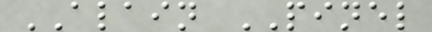ALAIN PINEL
